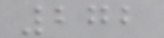272
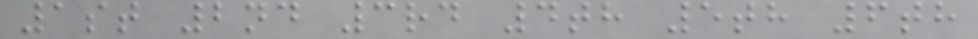1st 2nd 3rd 4th 5th 6th
